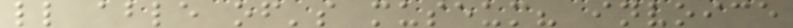ll able of's museum? invoice
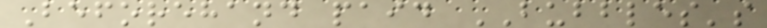Beforehand paid BUBBLES's
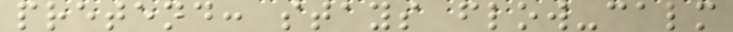pretend: stays flow-calm
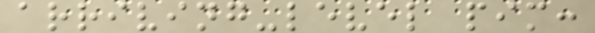arriving-level pim:
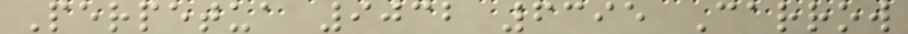Perpetua 9032 6395 Carrow
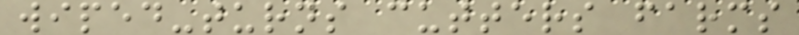wiped-turns cutters farms
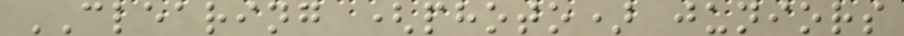CLEARING (photo) juniors
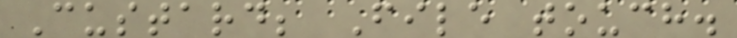Custard; File touch.
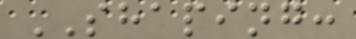SHAPING:
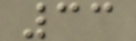33
